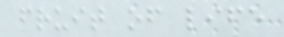fruit of life
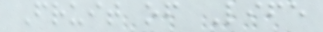Fruit of Life
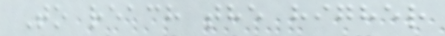To reach the higher
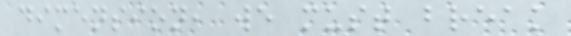dimension, we must break
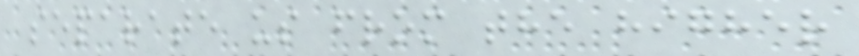separate us from the higher
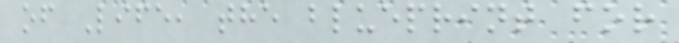of Life, the blueprint for
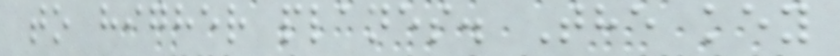to higher planes. The key
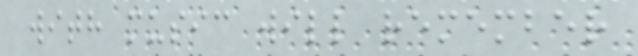with music will remember
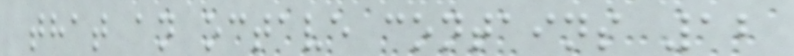that an octave contains 12
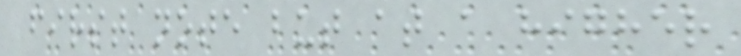first note but at a higher
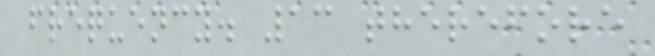frequency. 13 therefore
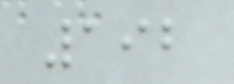192
